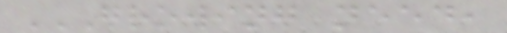GROWING NEED,
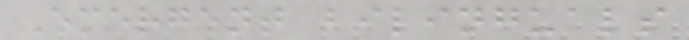Emergent bilinguals
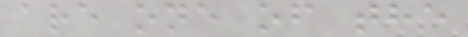are one of the
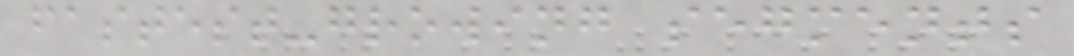fastest-growing segments
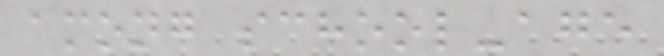among school-age
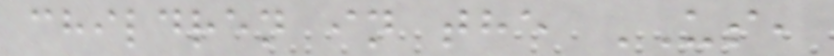children in the US,
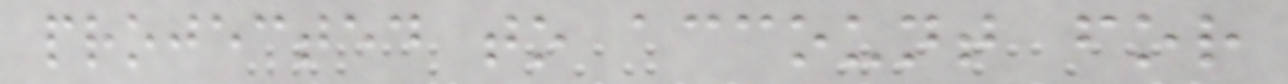projected to account for
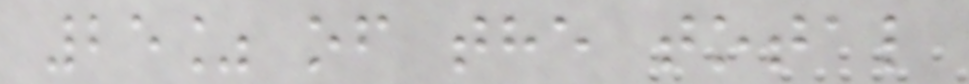25% of the total
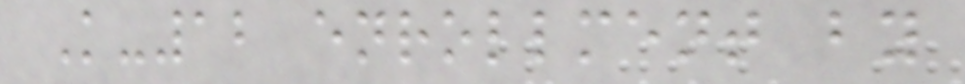K-12 enrollment by
